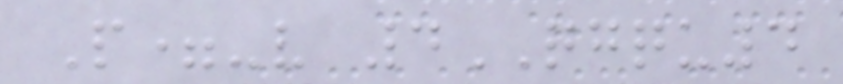P=-v 4QGQU4
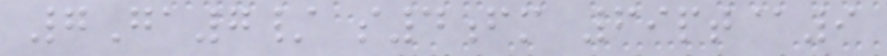7Ga7/ s4fm 69pt@9
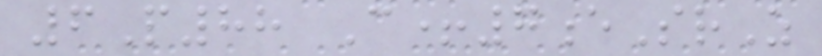6P88 C+7eSrZ
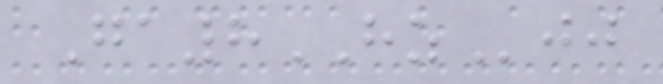Ga8HZjj
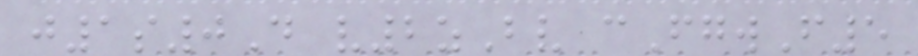j1s0D v2zBv cFgwF5
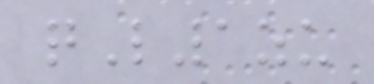qL1zu
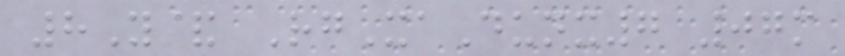8Y& RgXaDunx7 07m
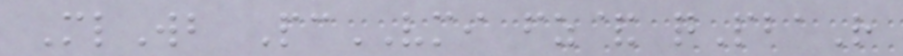MlWb PcVMI fz& qPbaR
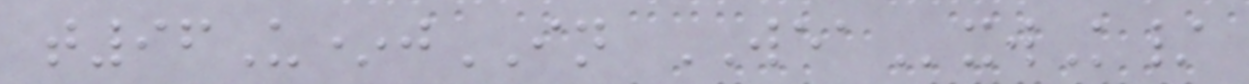t96U*jIN WEAxwK/
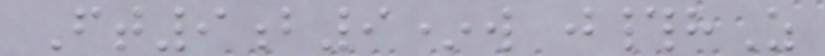Ft9b9*w j#hZ
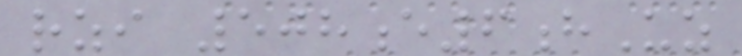rzi 508e6hUz
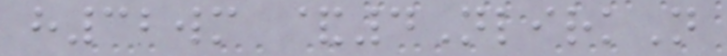h32wm &4NlirkN
